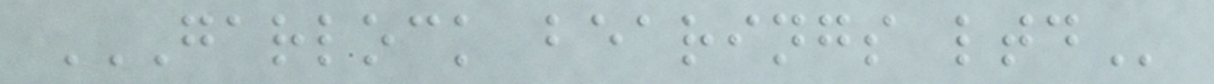GARLOCK BEARINGS LTD
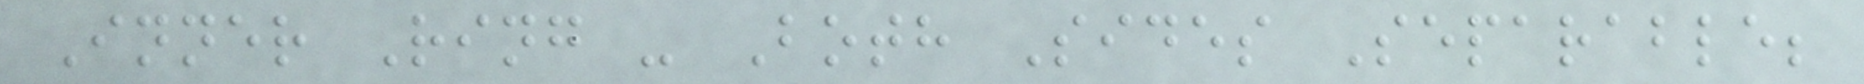Inner Ring - Both Sides Separable;
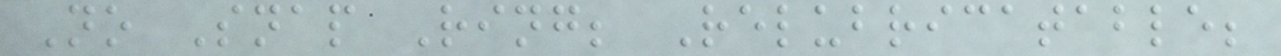No Snap Ring; Relubricatable;
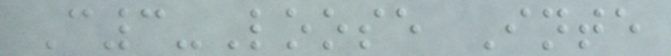C3-Loose Inte
